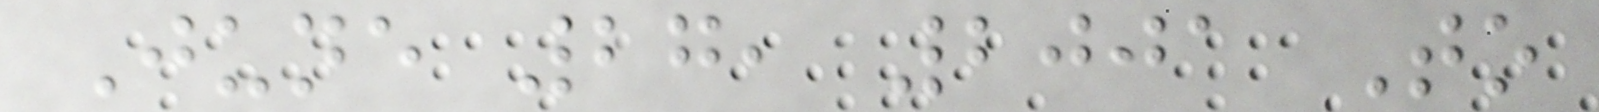June 27, 2001 To
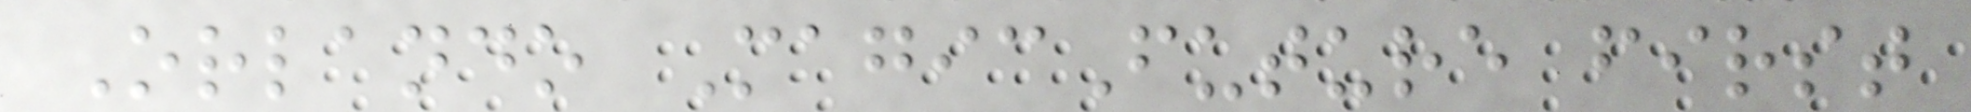Orlando MagicFuture first
